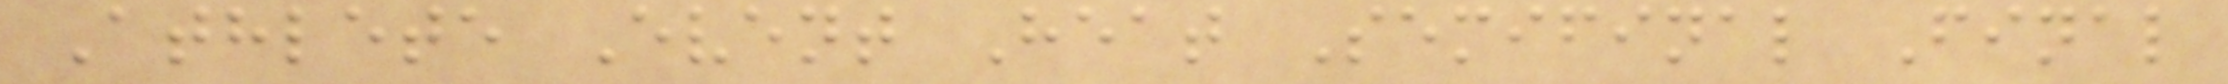Athlete Event Heat Semifinal Final
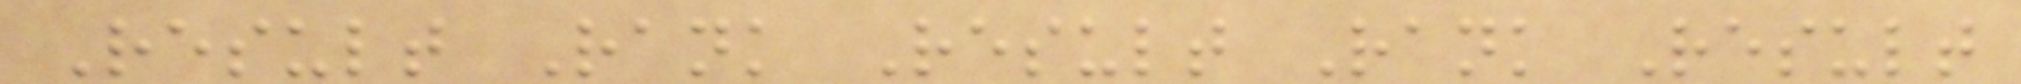Result Rank Result Rank Result
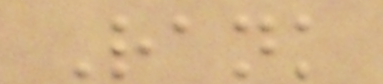Rank
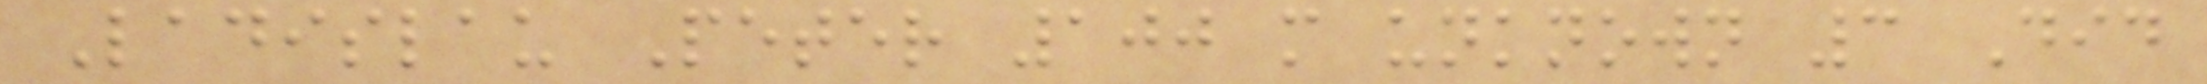Ladislau Peter 100 m unknown 3 Did
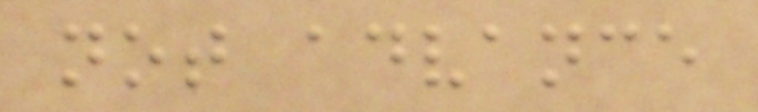not advance
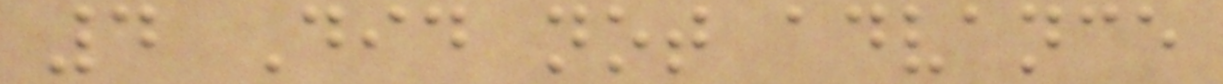4 Did not advance
